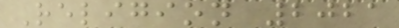Religion 2021
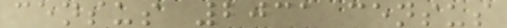census 2031 census
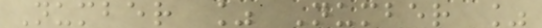Number % Number %
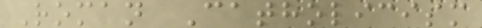Roman Catholicism
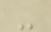-
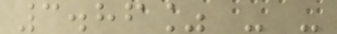3.86% - -
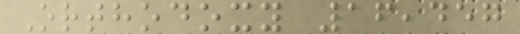Orthodoxy 16,457
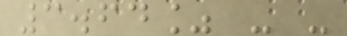3.64% - -
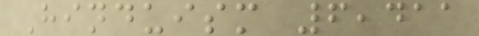Hinduism 6,411
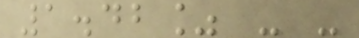1.42% - -
